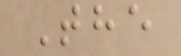The
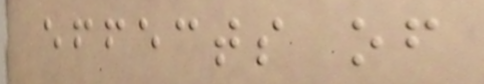effects of
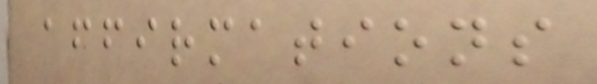affirmations
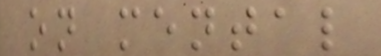on mental
